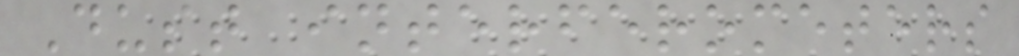Dust interferometers
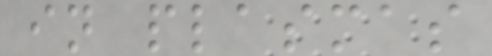in plasmas
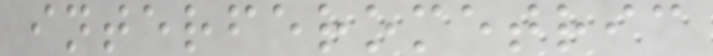interferometric
